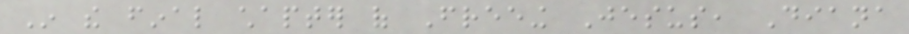In the final chapter of Freeing Jesus, Diana
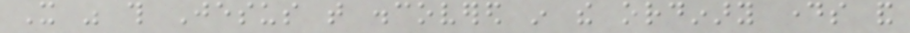It was this Jesus that discovered in the ordinary days and
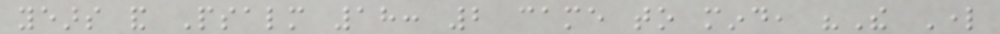years and Psalm 18: 2 came to mind, "The Lord
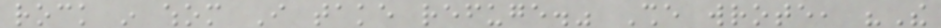rock in whom I take refuge." She wrote, "The
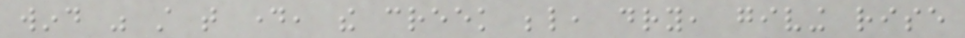wind was still that day, the creek below, dry, giving rise
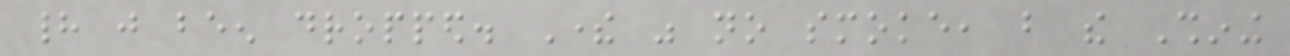had just been dropped. There was no smoke, but the Shining
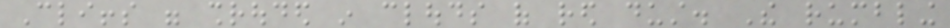Cliffs were shrouded in clouds of red dust. The rumbling
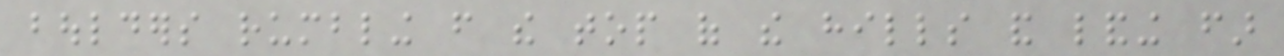boulders rumbling from the top of the hills and landing far
